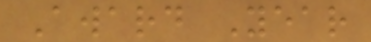Award Year
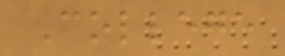College
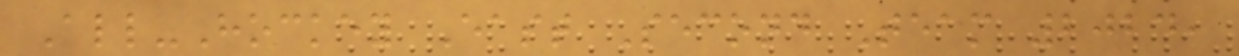All-Hockey East Second Team 2024,
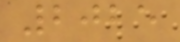2025
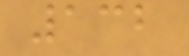132
